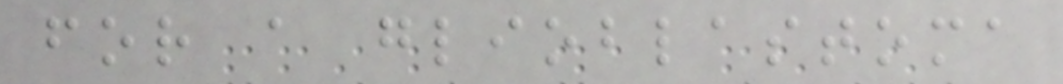for a glioblastoma
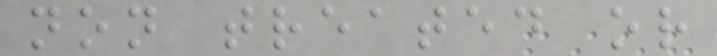non treated or
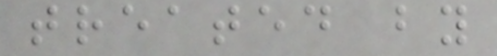treated by
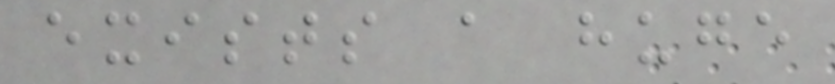exists a huge
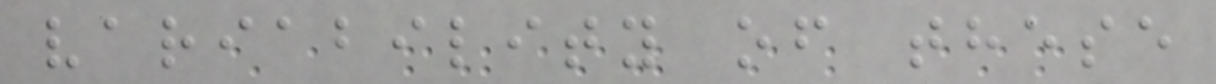variability of these
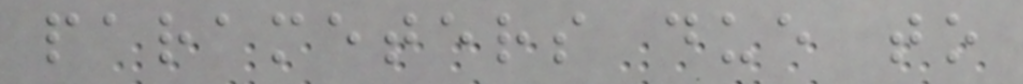parameters due to
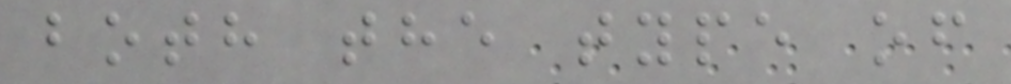both the type of
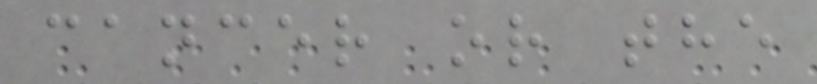cancer or the
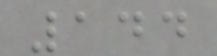144
